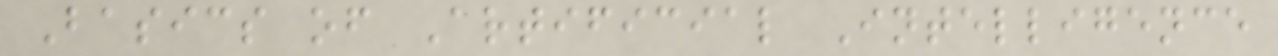Basics of Artificial Intelligence
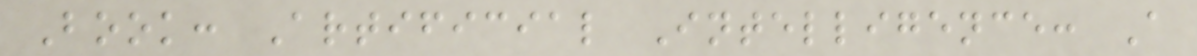Book: Artificial Intelligence: A
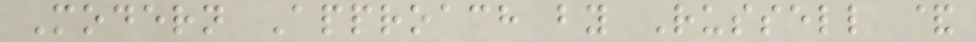Modern Approach by Russell &
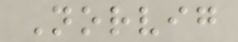Norvig
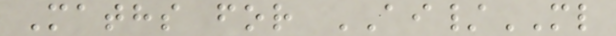Maths for AI/ML
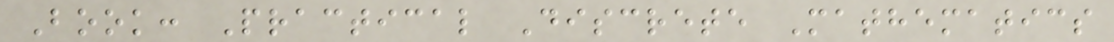Book: Practical Discrete Mathematics
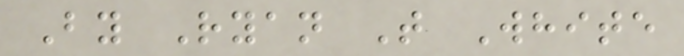By Ryan T White
